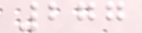277
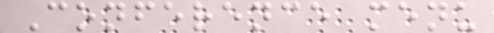Conference menu
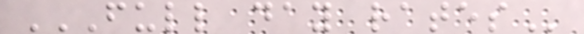FULL DAY RATES
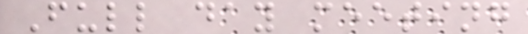Full day meeting
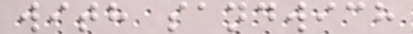with sandwich
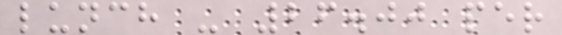lunch - 26.00 per
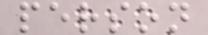person
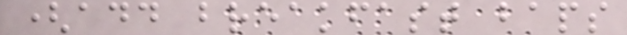(add breakfast baps
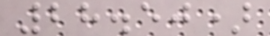28.50)
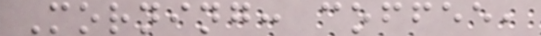Morning: coffee,
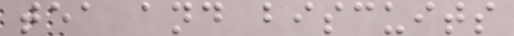tea and biscuits
